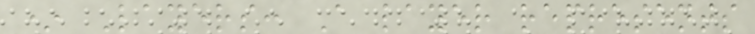* Layers: A layer represents
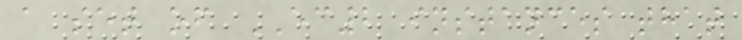a set of EC2 instances that
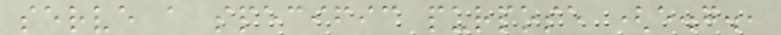serve a specific purpose (e.g.,
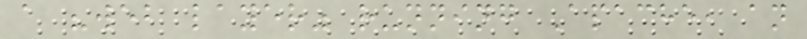a "web layer" running Apache, an
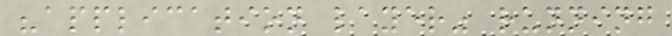"application layer" running
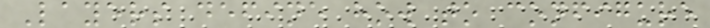Layers define how to configure
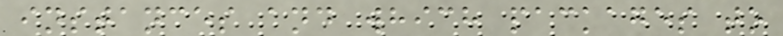instances and which packages to
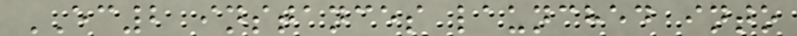EC2 instances launched into
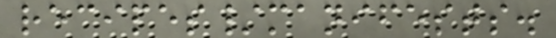recipes/manifests.
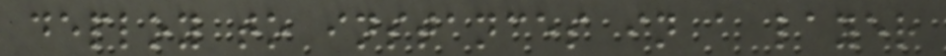deploy to instances in a layer
